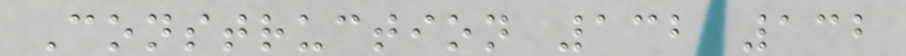Construction 132 132
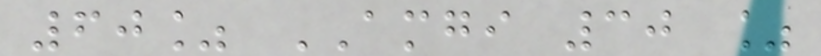60% AMGI 30 %
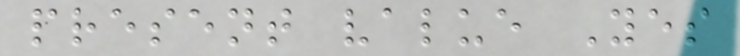present value Yes
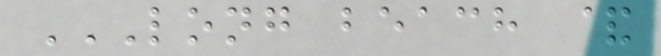LONG BEACH &
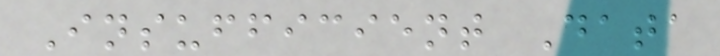Insufficient Data
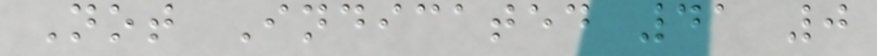Not Indicated 41 0
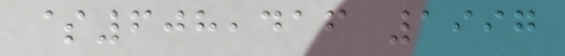$608,416 1997
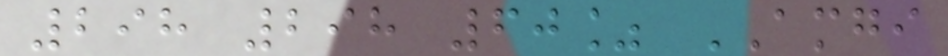298 298 60% AMGI
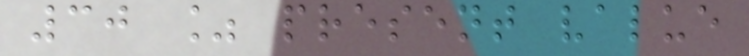30 % present value
